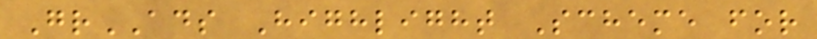GrADS Highlight Scheme for
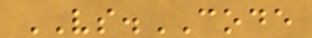VS.CODE
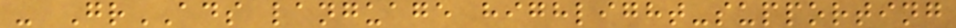- GrADS language highlight-supporting
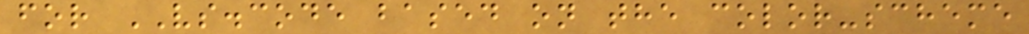for VS.code based on the color-scheme
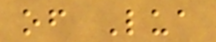of Lua
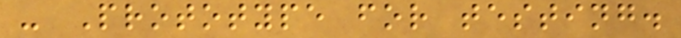- Prototype for testing.
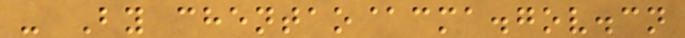- By chentao@cma.gov.cn
